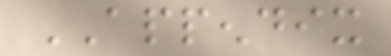APPENDIX
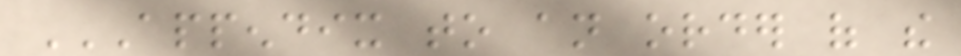APPENDIX TO AN ORDER OF THE
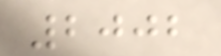2002
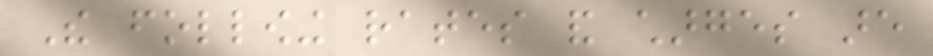The following rates and charges are
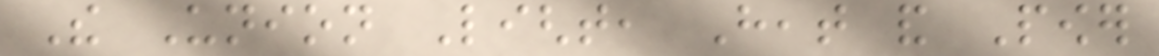The Union Light, Heat and Power
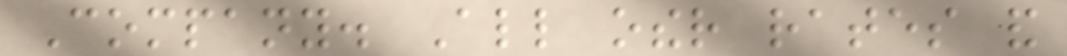Company. All other rates and
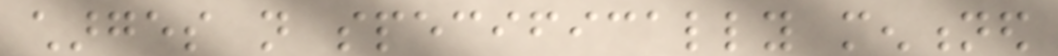charges not specifically mentioned
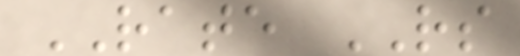RATE RS
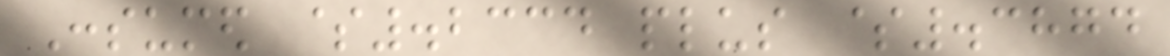Consumed $.2334 plus $.3874
